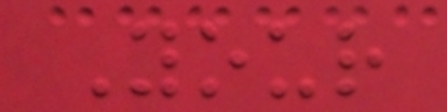Your
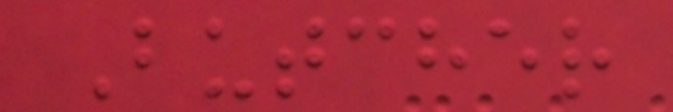Butcher
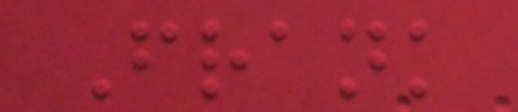Frank
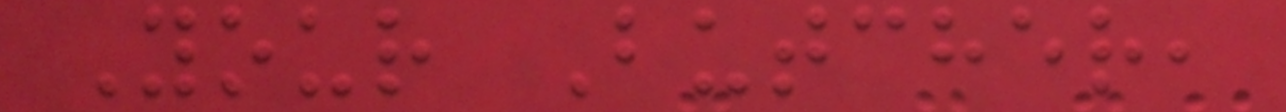Your Butcher,
